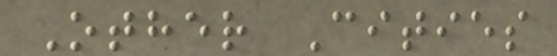Other Cities
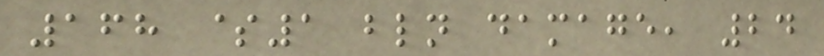168 $1 bln damage, 24
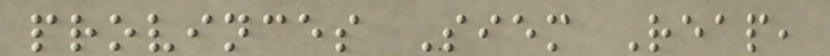provinces Siem Reap,
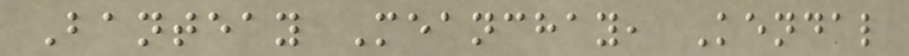Banteay Meanchay, Kendal
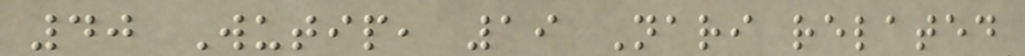40 Wutip, 19 Nari related
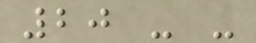20 - -
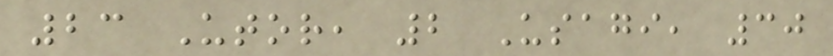23 Utor, 2 Usagi, 30
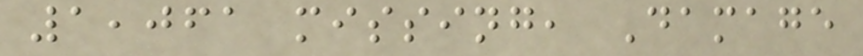1,061 missing, Damage
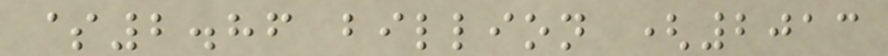$2.86 billion (2013
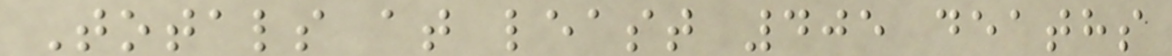Totals at least 405 deaths
